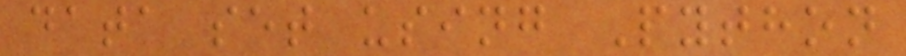data set using Python
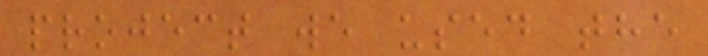project we used the
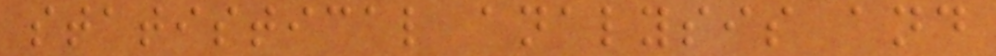statistical analysis and
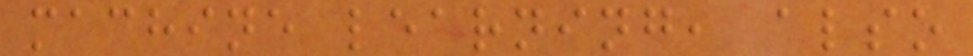machine learning, also
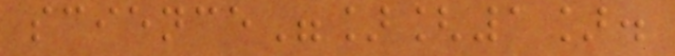science"][1].
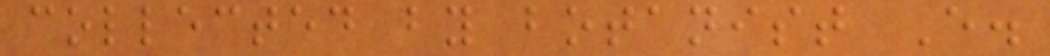collected by botanist E.
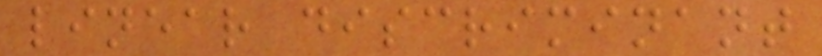linear discriminant
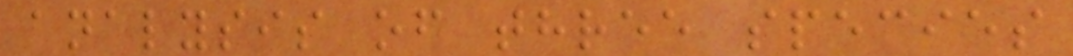analysis of three species
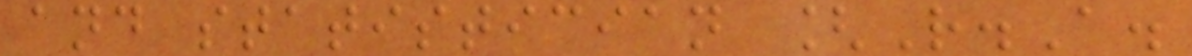and statistician [R.A.
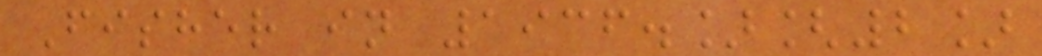Fisher in 1936.][2]
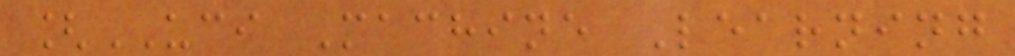[UCI Machine Learning
